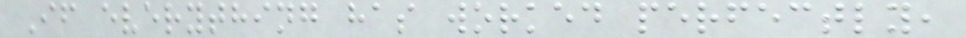If everything has worked perfectly,
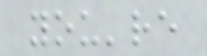you're
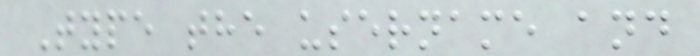Type the username and
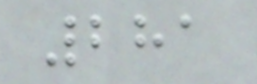281
